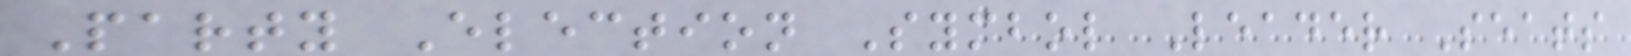Party Election Symbol Leader Seats
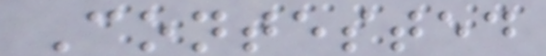Contested
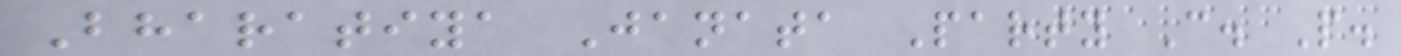Bharatiya Janata Party C. P.
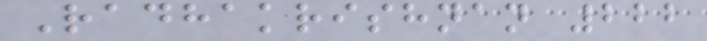Radhakrishnan 222
